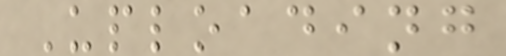Uploading
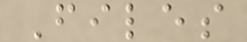Files
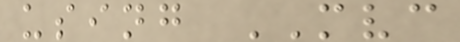using MVC
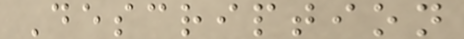Description
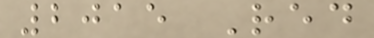2015 Red
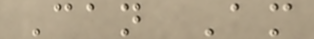Can Am
